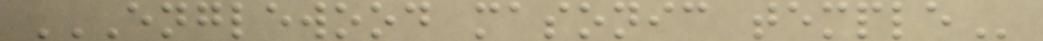ENGLEWOOD MASONIC TEMPLE
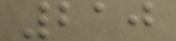210
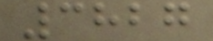3827
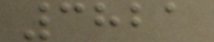3821
